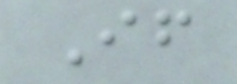If
